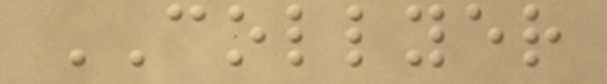COLLYER
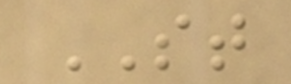ST
